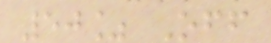50% Off
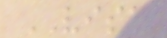VISA
